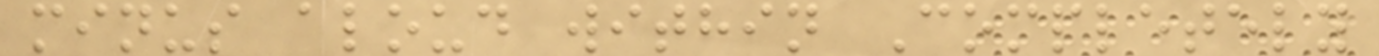minus aloud within Completely
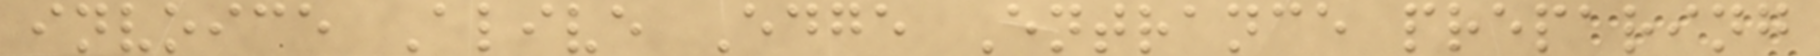invoice Alive Edge Entrance preparing
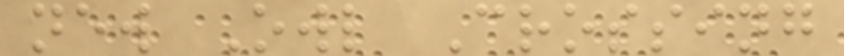new Owl Crossing
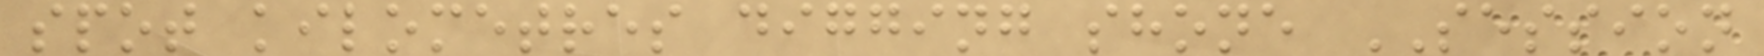spot kilometres digging shone SESSION
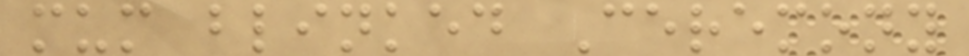mum blinked Ceremony
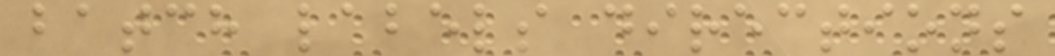batch labels directions
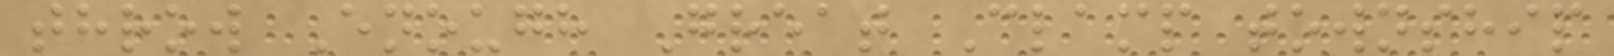throw Enough Great Clamp township
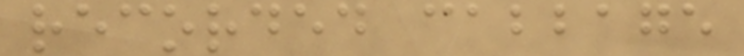recorded cabbage
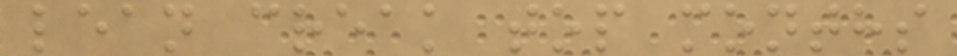lean creak top months
